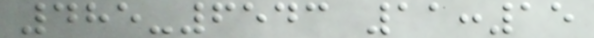485-6543 11:15
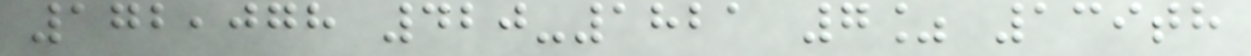172,078 420-1821 7% 139th
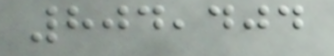804,404
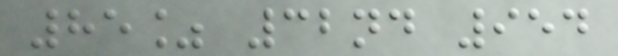85% 32nd 954
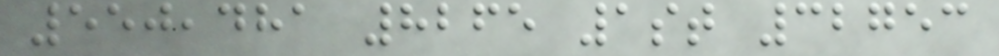550,481 8265 1st 32753
